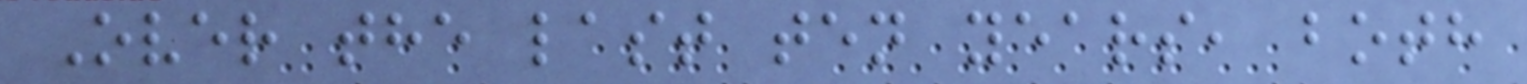Over the last ten years, both
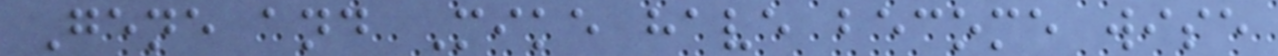Gene and Mike have become wise
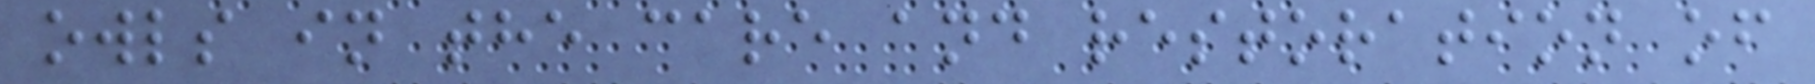owls in the care and restoration of
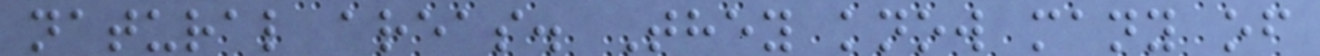natural areas. They know many of
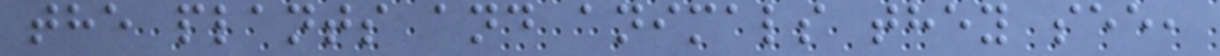the plants and animals they see,
